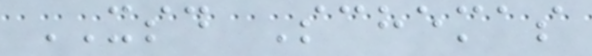XSD Schemas
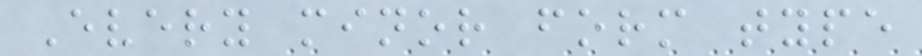Every minor form type
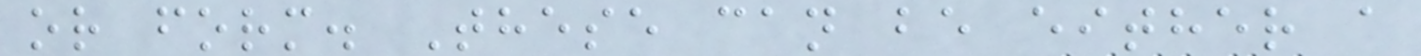or form. These can be either a
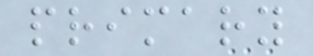primary
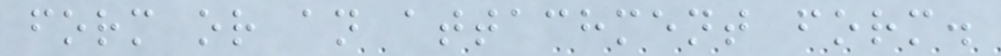form or an attachment form.
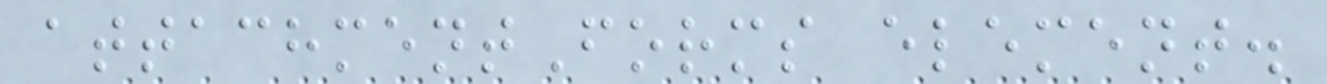attachmentForms element.
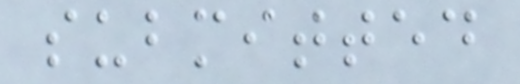submitted
